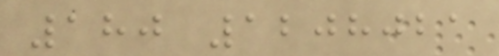180 1208021
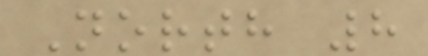North 8
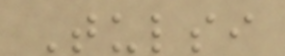Tulsi
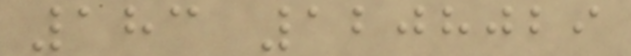183 1208029
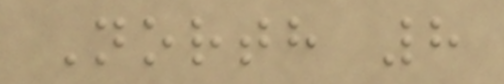North 8
